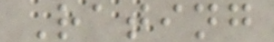Rating
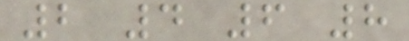2 4 6 8
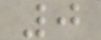0
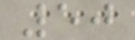50
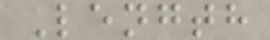Length
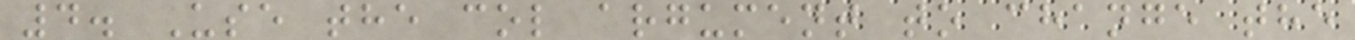4. Use the col argument to change the
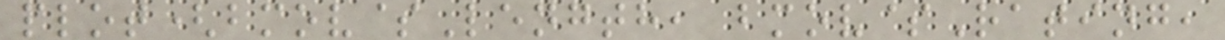plot(bmov$Length, bmov$Rating,
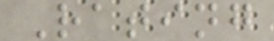Rating
